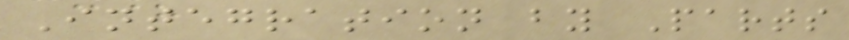Integration by Parts
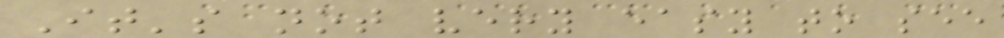It's not very easy to see
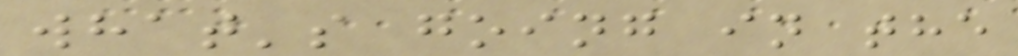what's going in the
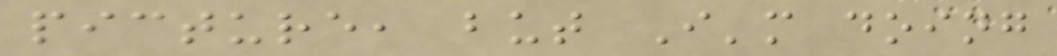picture, but I'm doing
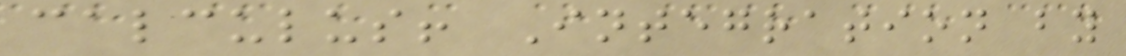calculus! Integration by
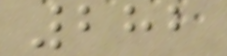282
